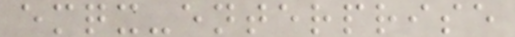emqx-enterprise
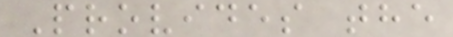Provides the
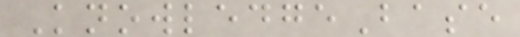KnowledgeBase
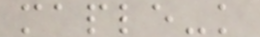maple-k
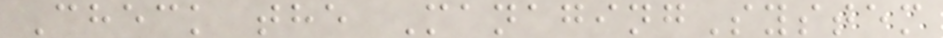Check the ManagingSystem
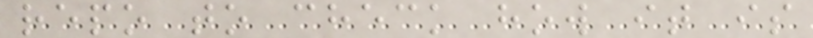repo to check how it is
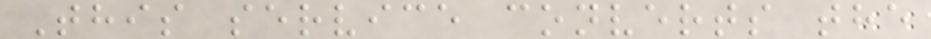This service converts the
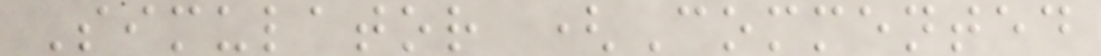Simulator (Commented
